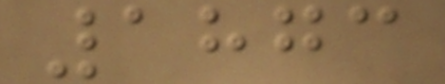1873
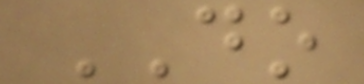DO
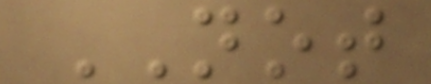NOT
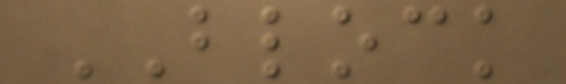BLOCK
